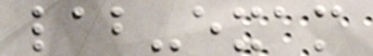lab-exam
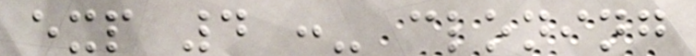exp 4 :- cloning
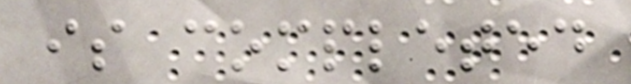is completed
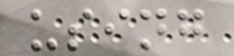using
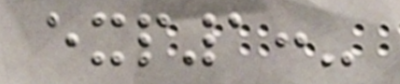exp1:-
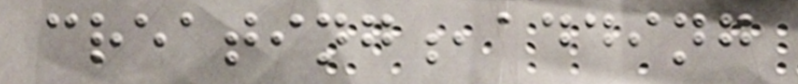creating,adding
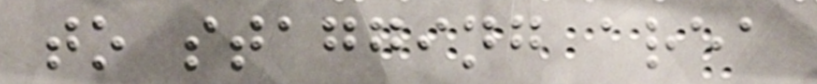to stagging area
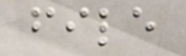file
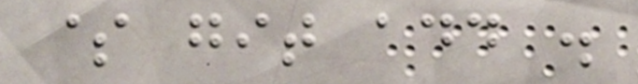$ git add .
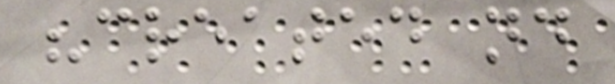"created nd
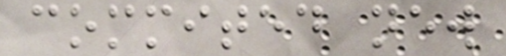commited new
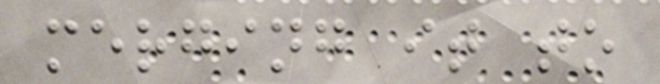merging it to
